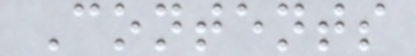Contents
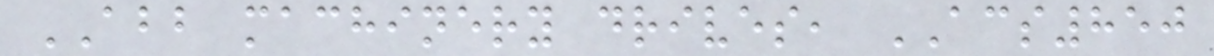ABB machinery drives, ACS850
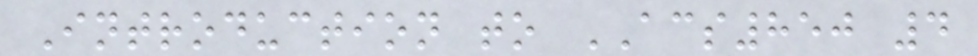Introduction to ACS850 4
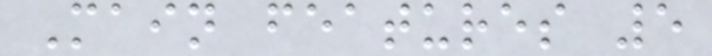Main features 5
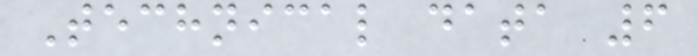Technical data 6
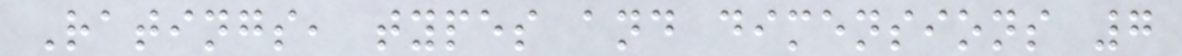Ratings, types and dimensions 7
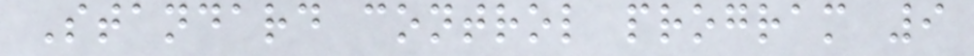Standard control program 9
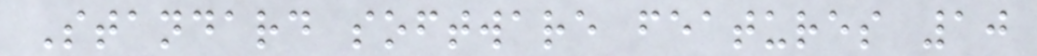Standard software features 10
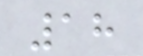18
